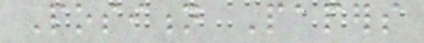Position Papers
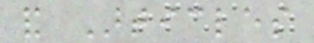and Articles
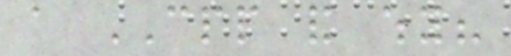a CPP and why?
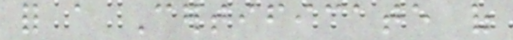for a Certificate of
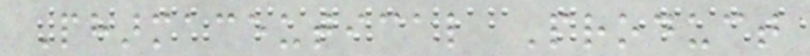Pharmaceutical Product
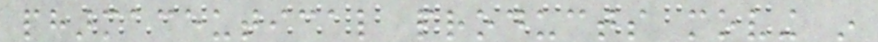pharmaceutical products moving in
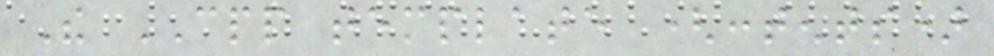The CPP template (contents)
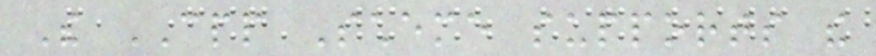The CPP Scheme supports the
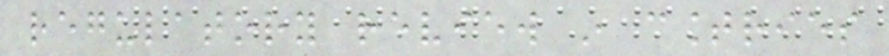regulatory review in countries
